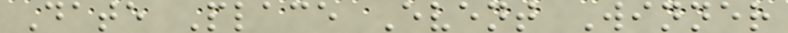Date Place Event Winner
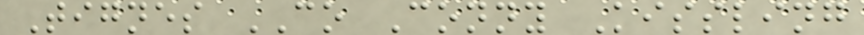Tignes CO Conny Kissling
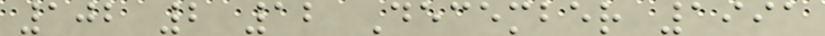102 2 12 December 1991
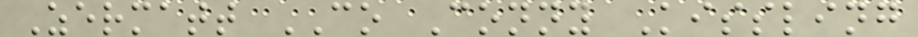Zermatt CO Conny Kissling
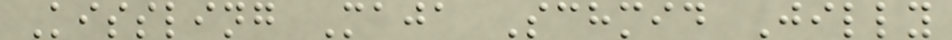Kissling Maja Schmid Jilly
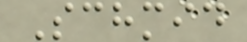Schmid
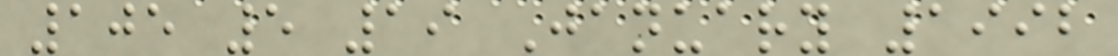105 5 19 January 1992
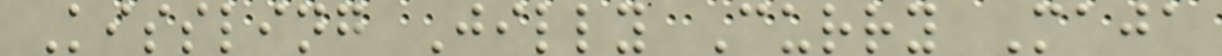Kissling Jilly Curry Maja
